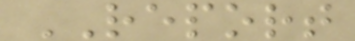REPORT
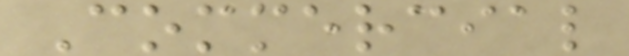Commercial
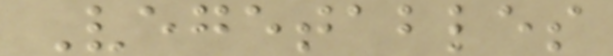Vegetables
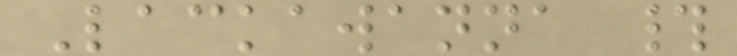Lackawanna #
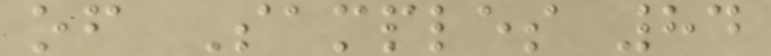of Samples 84
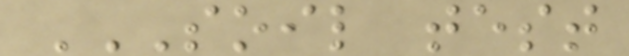SOIL TEST
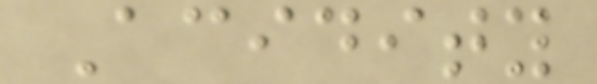Acidity
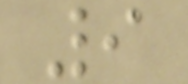9
